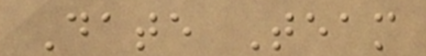Date Team
